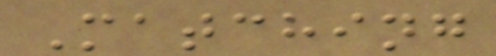Matching
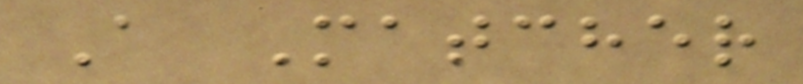A Matcher
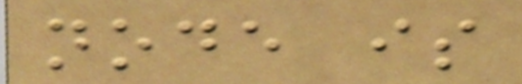node is
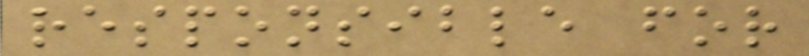responsible for
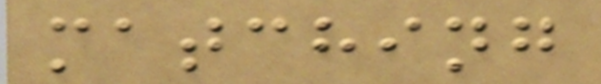matching
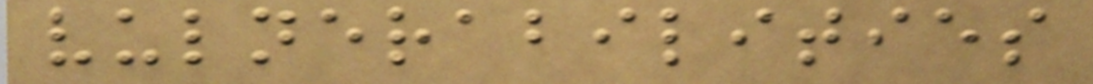vulnerabilities
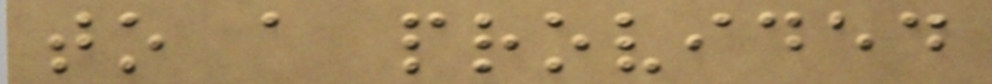to a provided
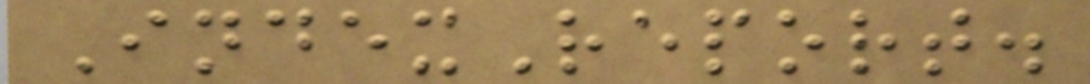IndexReport.
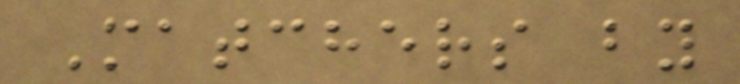Matchers by
